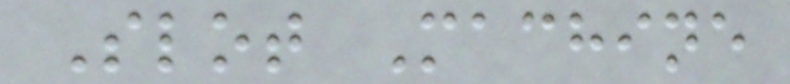Slot Machine
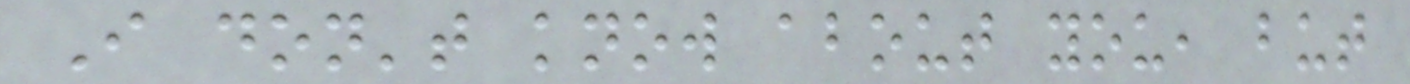I don't know about you, but
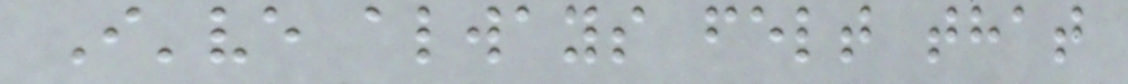I've always felt that
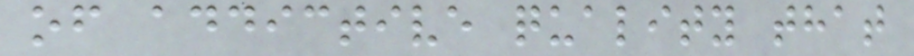of addictive quality that
